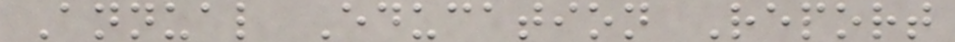Annual Education Report
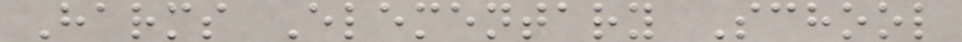Harms Elementary School
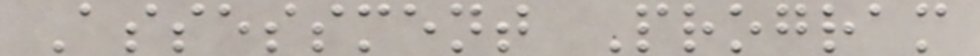Assessment Program
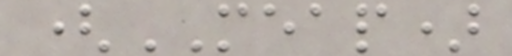(MEAP)
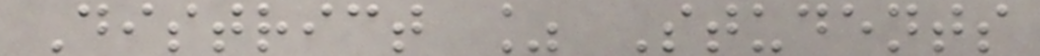District % Students
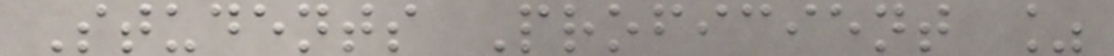Students Proficient %
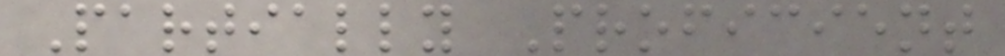Partially Proficient
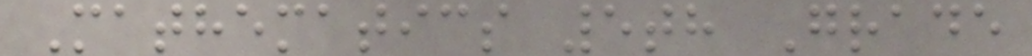Mathematics 5th Grade
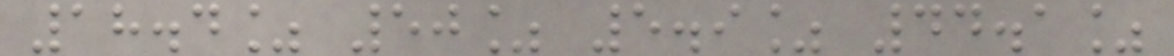18.4% 50% 5.9% 44.1%
